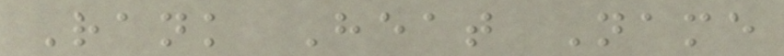Rank Heat Name
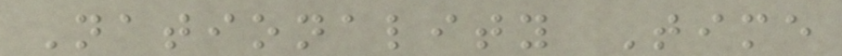Nationality Time
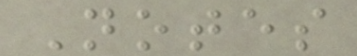Notes
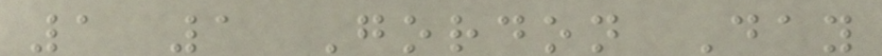1 1 Gordon Day
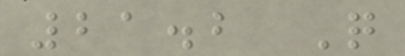21.2 Q
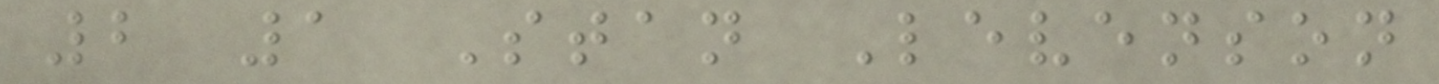2 1 Stan Levenson
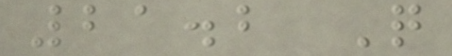21.2 Q
